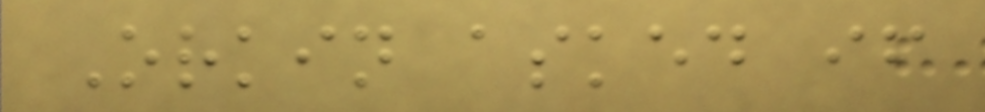Orkin asked if
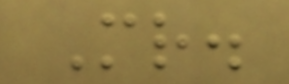Mr.
